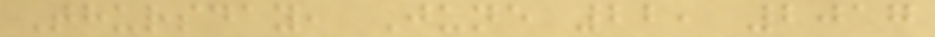Thursday, June 22, 2017
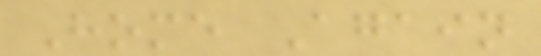Home Again
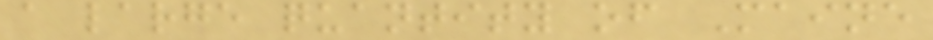a large quantity of Maine
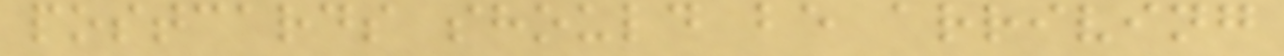postcards should be arriving
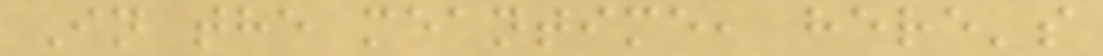In the meantime, here's
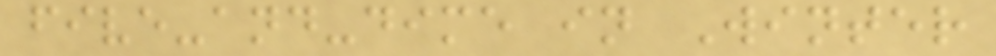five-and-dime in Winter
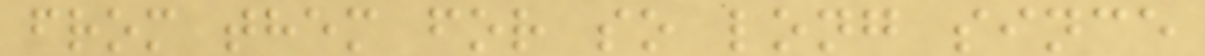from them for so long since
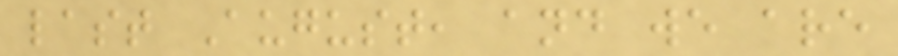last August, and we are
